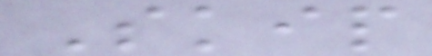Skip
